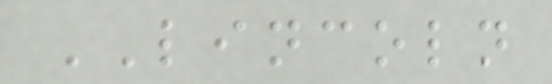LINCOLN
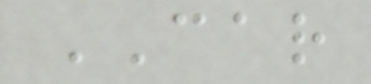CAR
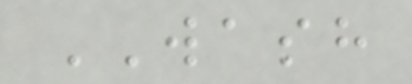WASH
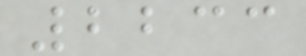2233
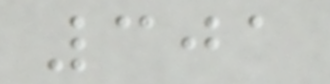301
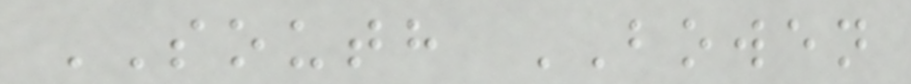SOUTH BOWEN
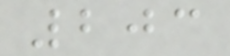203
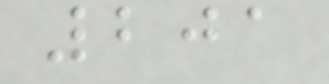201
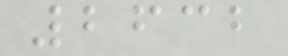2632
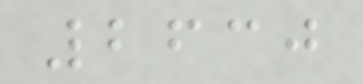2630
